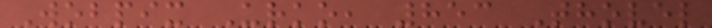Wobpix Urko, 853 Thovel
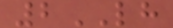2LH
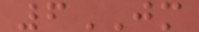6JM
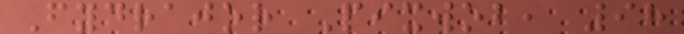Fydrajor Pixwob, 98
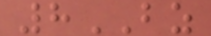8BZ
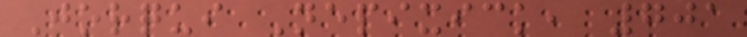Jorqui Nepixick, 701
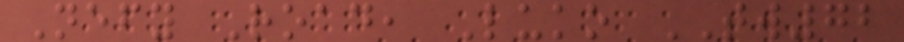Nefy Road, Luko TW72
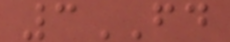3FD
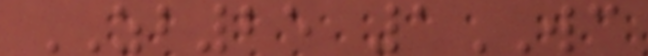ZB25 1WC
